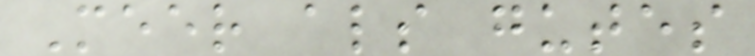Meer als gutes
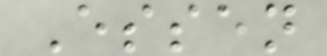Essen
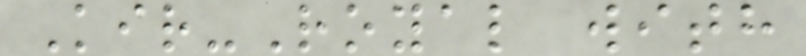Kir-Royal with
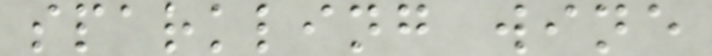sparkling wine
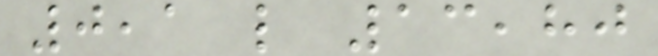0,1 l 13,80
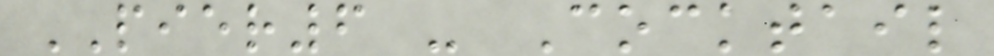PIER6 - Cocktail
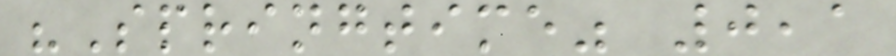"Springtime" 0,1
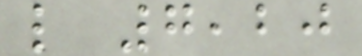l 7,20
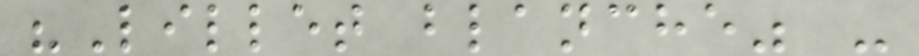"Lillet blanche" -
